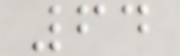64
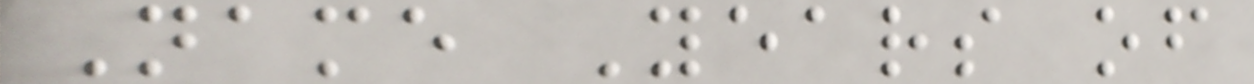Name Years of
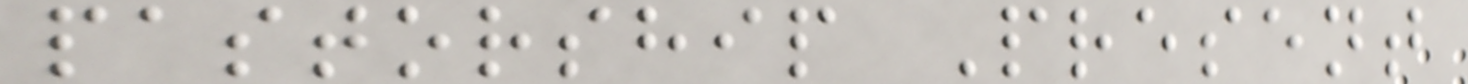pastorship Present
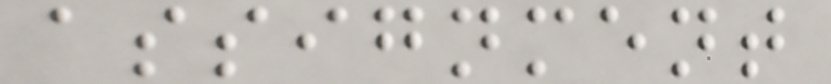assignment
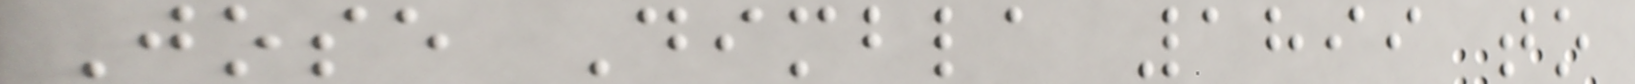Jose Dimbla 1899 to
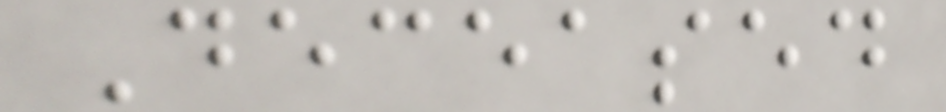Deceased
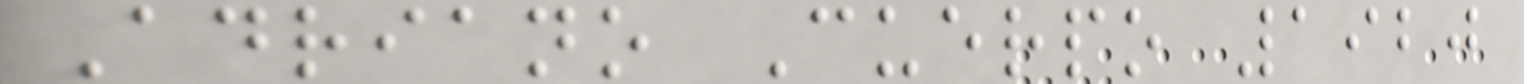Adriano Cuerpo 1920
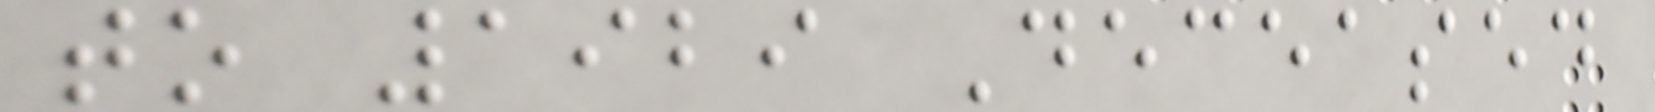to 1929 Deceased
